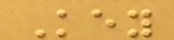Key
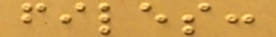files:
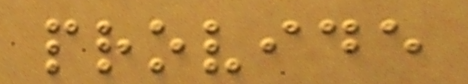provide
